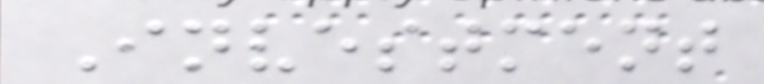Investment
